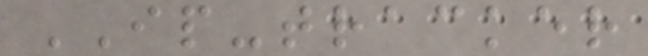IP-tracker
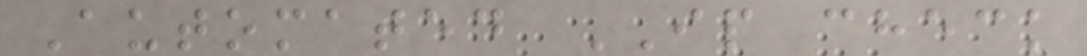Automated IP check
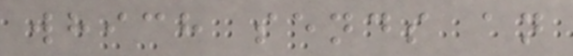which sends an
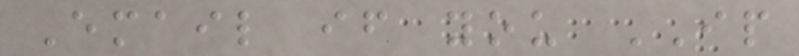Email if you IP
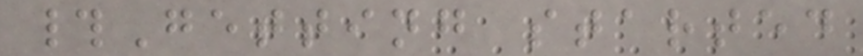#Getting started
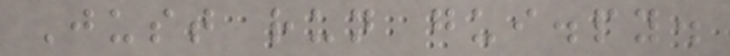Just run gui.py.
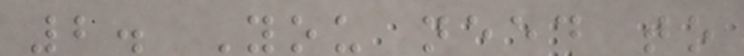2. You need to
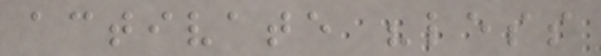activate "less
